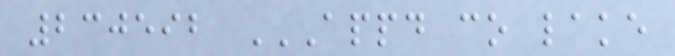230592 APPD CO LAKE
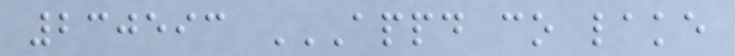230593 APPD CO LAKE
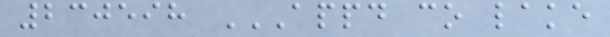230598 APPD CO LAKE
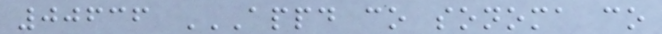00636 APPD CO SONOMA CO
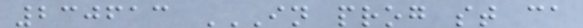230613 IN PROG ST CA
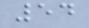54
